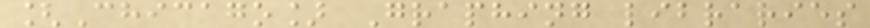[Chicago] Graphing libraries
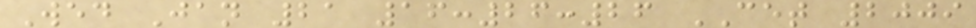Wed Jan 21 16:26:26 CET 2009
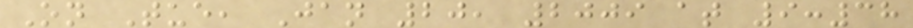On Tue, Jan 20, 2009 at 9:38
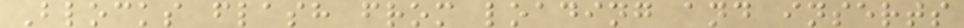Blocks flash from loading and inserts
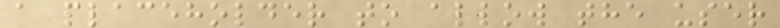a placeholder to allow the user
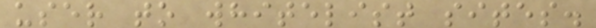user to whitelist sites.
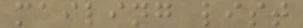mailing list
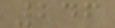246
